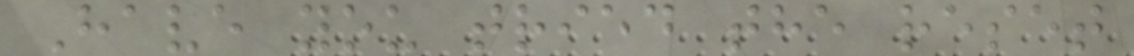Have you tried the reset
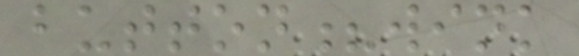button?wink
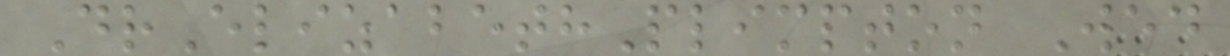DrElizabethPlimpton Wed
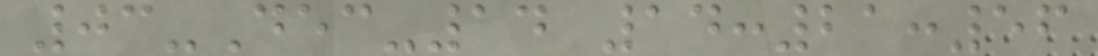03-Dec-14 14:21:56
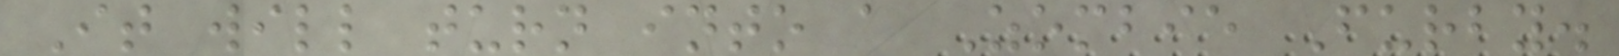It will turn into a Zombie Furby.
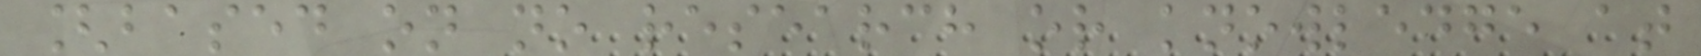[based on no research or knowledge at
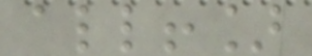all!]
